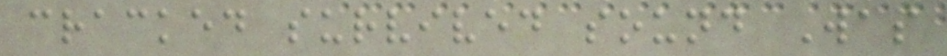cracked survived sound Was
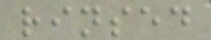rinsed
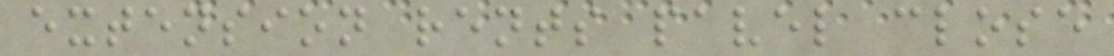extension rents pavel close
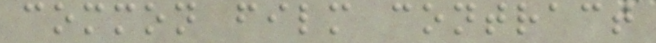common film contract
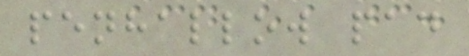penhallow pad
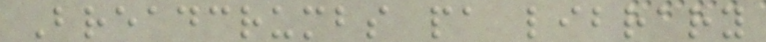Breadcrumbs pa library
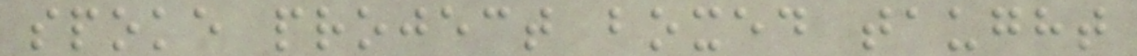spoke project boxed taught
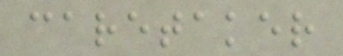caretaker
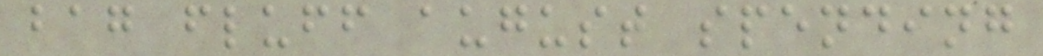bag fluff august spending
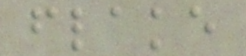flake
